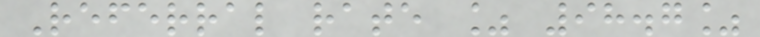Referral rate % 98.7%
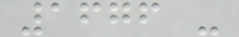1676 -
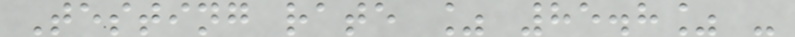Testing rate % 85.8% -
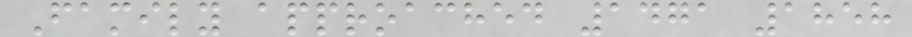Family approached 1471 1858
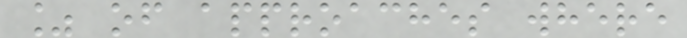% of approaches where
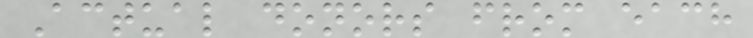Actual donors from each
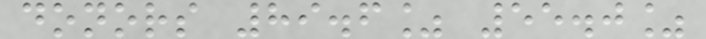donors 89.6% 55.0%
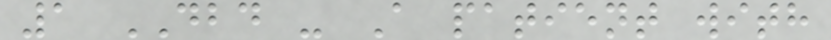1 DBD - A patient with
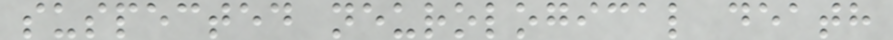suspected neurological death
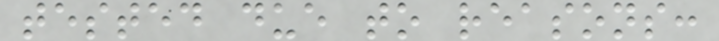tested due to reasons:
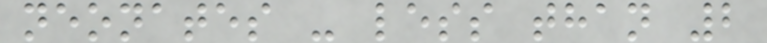neonates - less than 2
